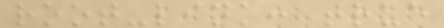root-link: true
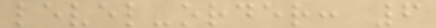level-order: 6
